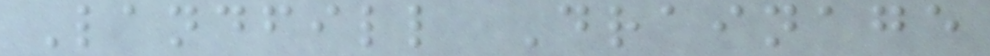Landfill Drainage
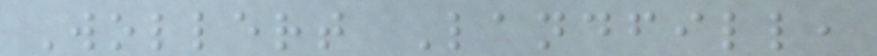Wollert Landfill,
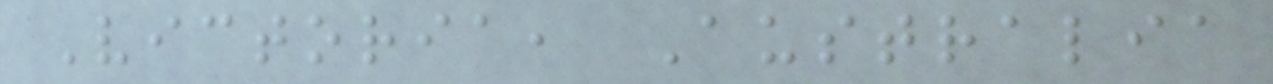Victoria, Australia
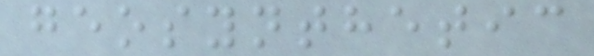geosynthetic
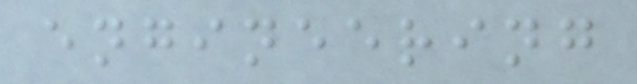engineering
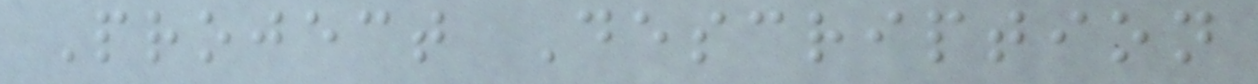Project Description
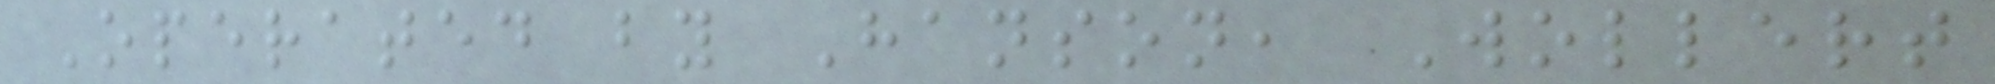Operated by Hanson, Wollert
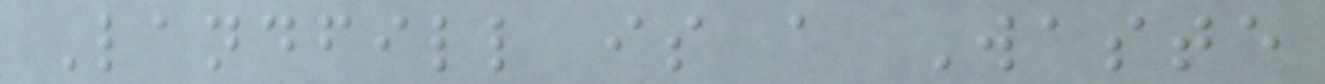Landfill is a Waste
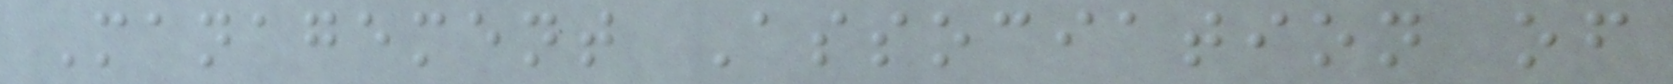Management Association of
